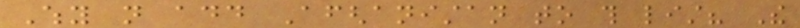Why not add Afghanistan to this list? The
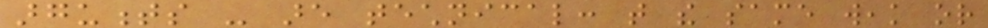arguments - are technical: that the same weak or
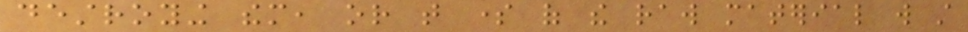destroying them, or that some of the raw material will still
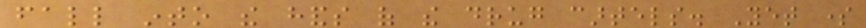fall into the hands of the drug cartels. Yet some
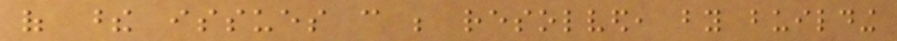of these issues can be resolved, by building
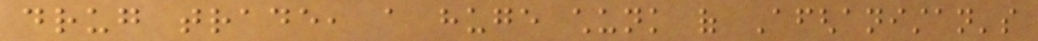drug trade, a huge chunk of Afghanistan's
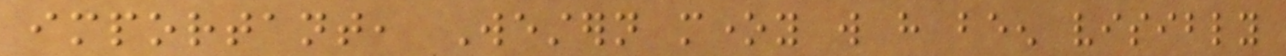important, Western money will have been visibly
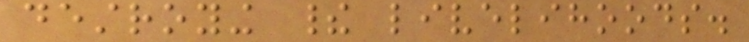destroying their livelihoods.
